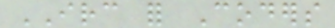IRC for Coders
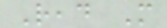Read More
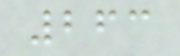263
